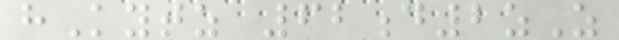hKytz 62d2zZ
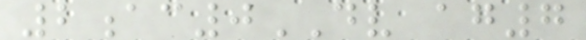2ac0DV ag7
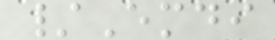/Emdi
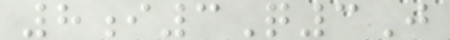8i3Q3J
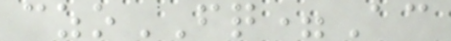czoFQ=Ac
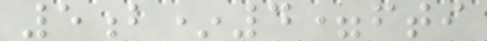5b*4=fti
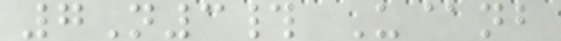7N3# U@nb
